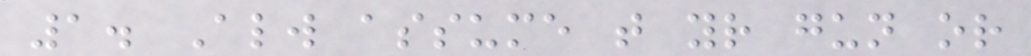1. Always assume that your gun or
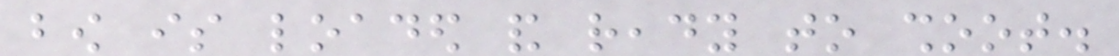bow is loaded and ready to shoot.
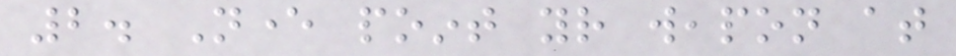2. Never point your weapon at
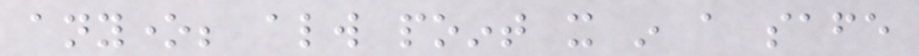anyone; always point it in a safe
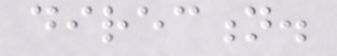direction.
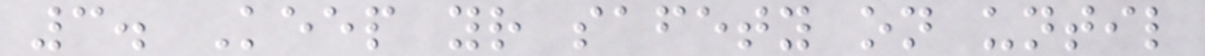3. Keep your safety on until
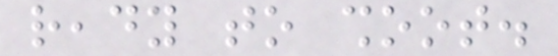ready to shoot.
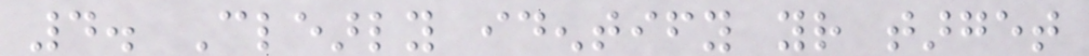4. Clearly identify your target
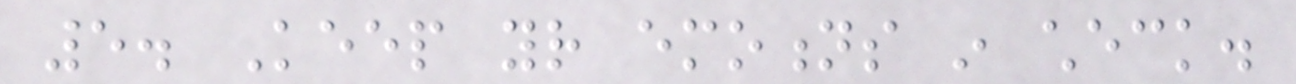5. Keep your emotions in check.
